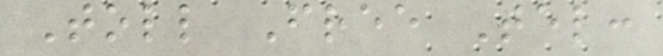Toll Free Tel:
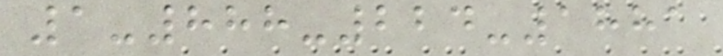1-888-224-1881
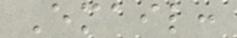Email:
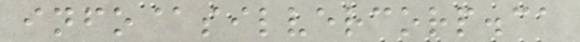info@silvercorp.ca
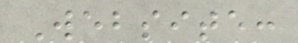Website:
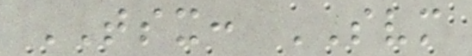TSX: SVM
